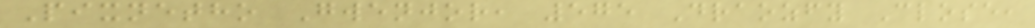Pixnetho Gwenjor, 575 Draozfy Close,
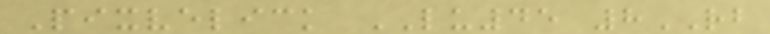Pixvelick LU45 8RB
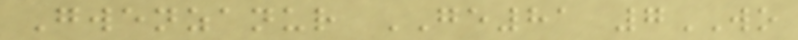Gwenzanur GE81 7WO
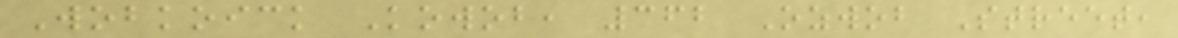Wobkoick Kowob, 362 Ozwob Street,
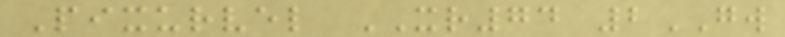Pixurvel XR74 2GW
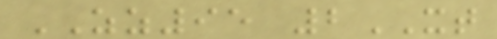ZZ95 2XT
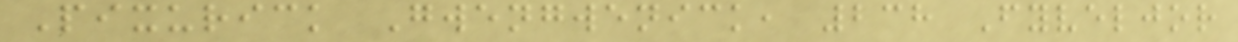Pixurick Gwengwenick, 238 Fyveljor
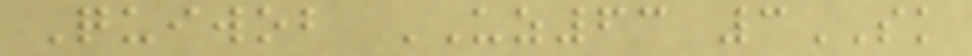Quiwob UZ63 3SK
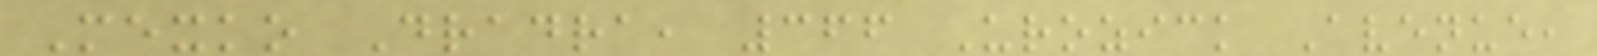Mexko Dradra, 366 Urozick Avenue,
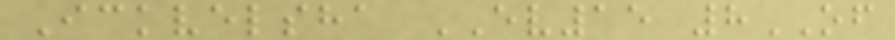Ickvelsha EV15 8OF
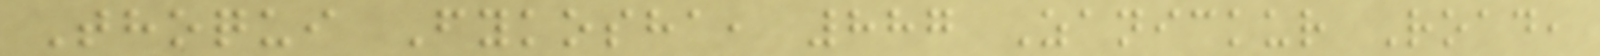Thoqui Fykosha, 887 Zanickur Road,
